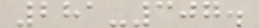281-307.
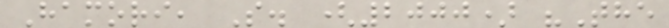Hamori, S. (2000) "The
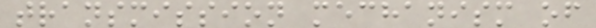transmission mechanism of
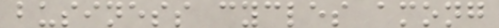business cycles among
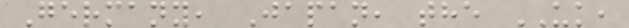Germany, Japan, the UK,
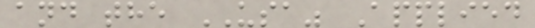and the USA" Applied
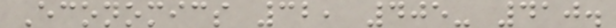Economics 32, 405- 410.
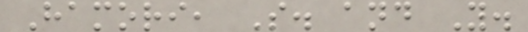Hamori, S. and Y.
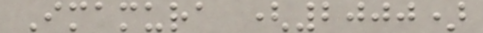Imamura (2000)
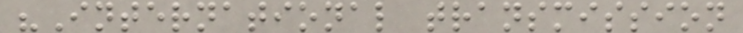"International transmission
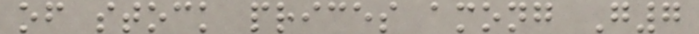of stock prices among G7
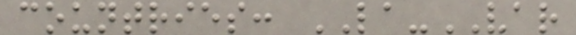countries: LA-VAR
